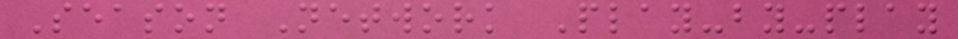Season Network Play-by-play
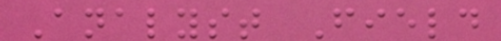Analyst Field
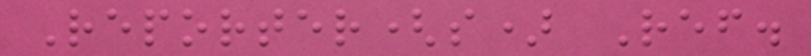Reporter(s) Ref.
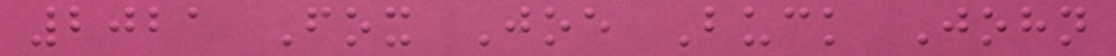2021 Fox Joe Buck John
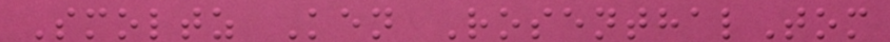Smoltz Ken RosenthalTom
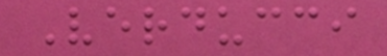Verducci
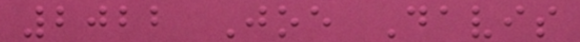2022 Joe Davis
